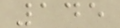145
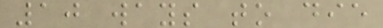10 ways to die
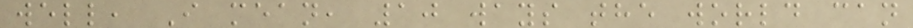well, I mean, 10 ways the world can
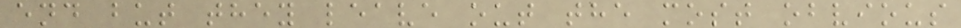end but they leave out the most obvious
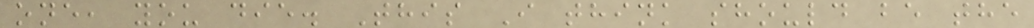one, you die. This I think should be the
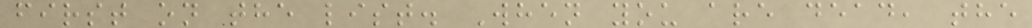first on the list. When you are dead, the
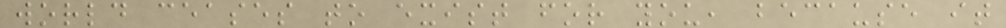world ceases to exist for you, because it
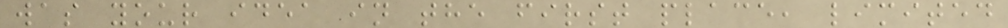was your idea in the first place, limited
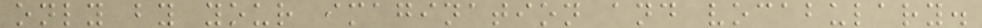only by your imagination and vocabulary.
